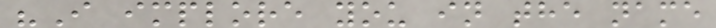"I implore you in the name
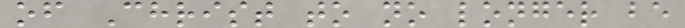of Christ to no longer be
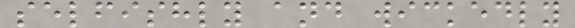selfishly and wickedly
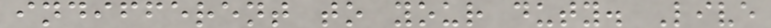indifferent to your duty. Live
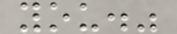you."
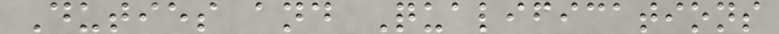Duties and Qualifications
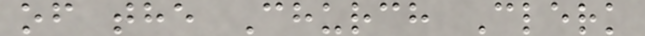of the Church Clerk
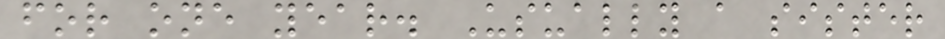for one year. Usually a sister
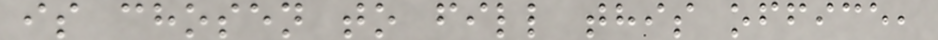is chosen to fill this office,
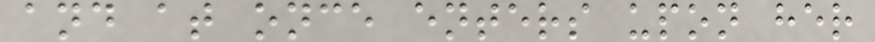and at once enters upon her
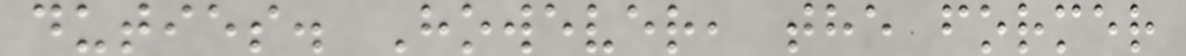duties. However, the former
